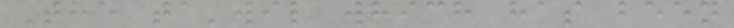The ta'wil which has been
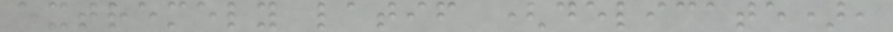extremely latif (delicate),
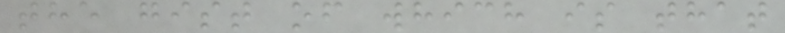the gist of which is that
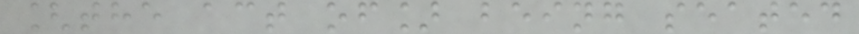[the act of] being seated
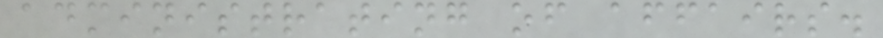administrating of affairs.
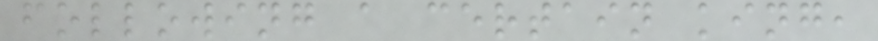following a certain king,
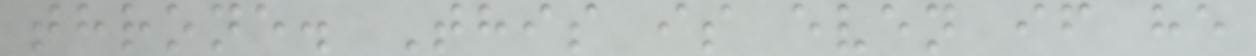throne. This is even if he
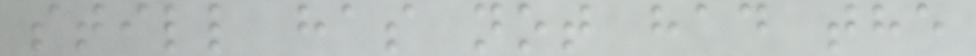still has not had the
